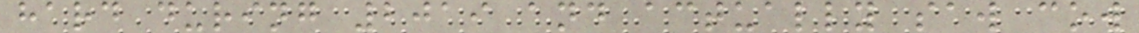hard during 2019 and actually saw cow
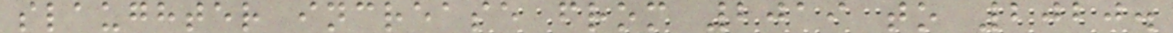slaughter increase from 2019 to 2020.
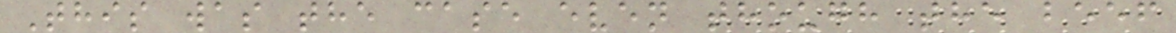This was the case even though the beef
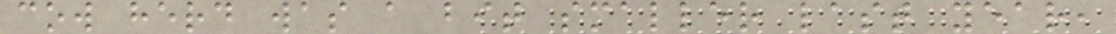cow herd was a bit smaller last year,
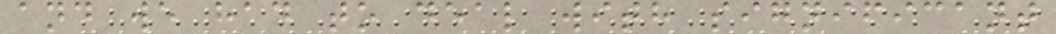and we had to deal with significant
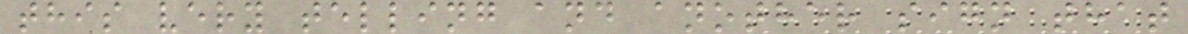this very telling and another sign that
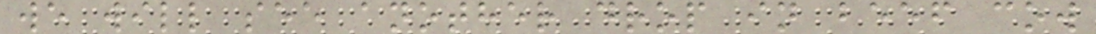we will see another drop in beef cow
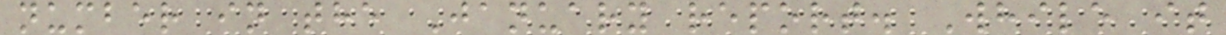number in the January report. While it
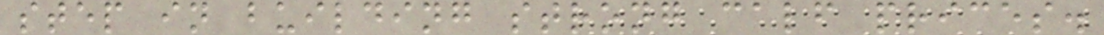step in building strong calf prices.
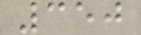350
